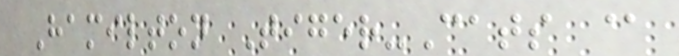Hamilton Tiger-Cats @
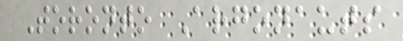Toronto Argonauts
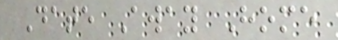Date Away Home
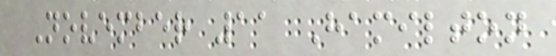November 11 Hamilton
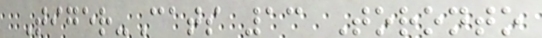Tiger-Cats 13 Toronto
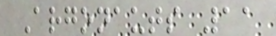Argonauts 11
